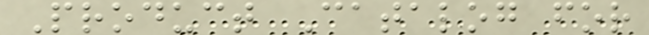Product Catalog for
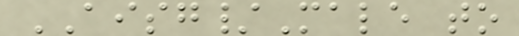AISG/Male to
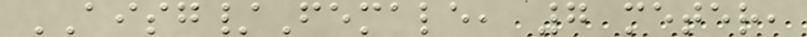AISG/Female, 7 meter,
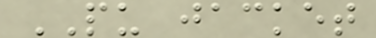PU jacket
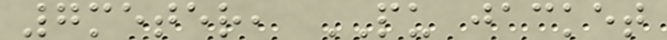7meter, PU jacket
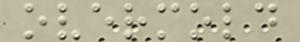overmold
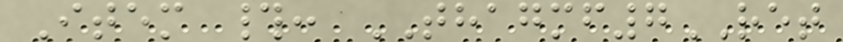Item #: THAGMF7RET
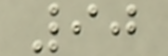90
